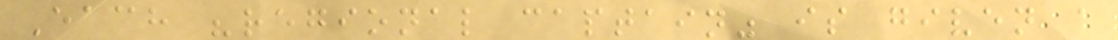Each "regional captain" is given a
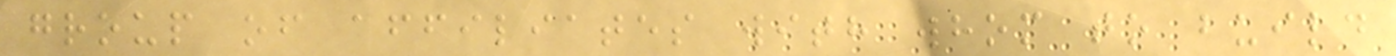group of affiliates with whom to build
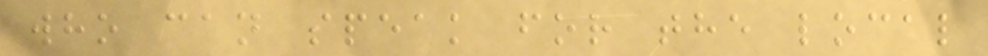who can speak for the local
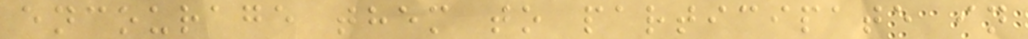encourage them to participate in
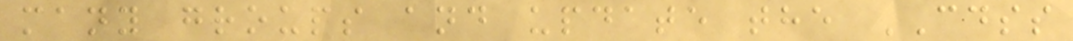many groups and update the CDSS
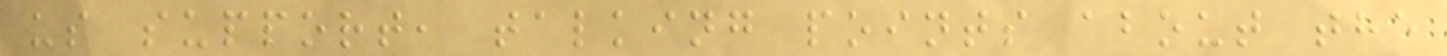us support, talking points about the
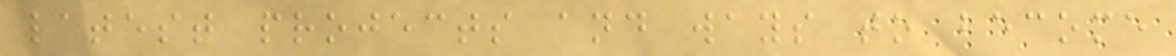latest projects and ways to become
